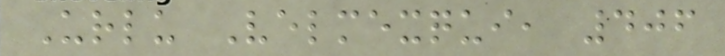Urlu Velmexqui, 406
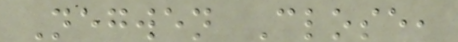Negwen Close,
